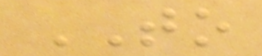TO
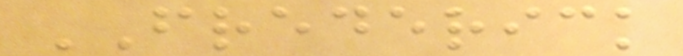FREDERICK
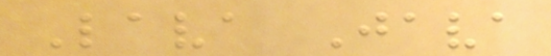Lava Java
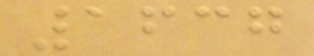1637
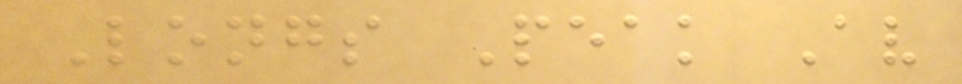Longs Peak Av
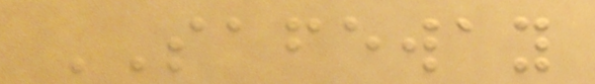SAFEWAY
